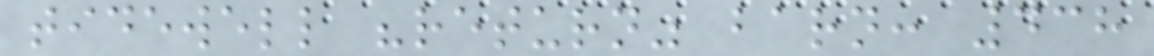tidewell "return" barn: 438
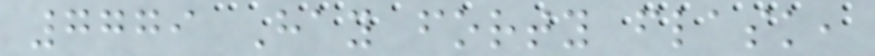7779 Hay forty flask,
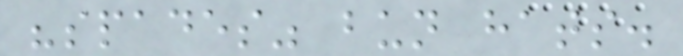"spades" bun hats.
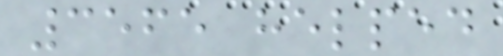3565 helped
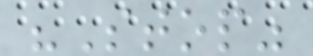"Stop"
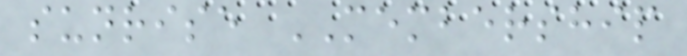sunrise MEMBERSHIP
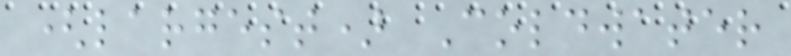(largest) Coldwater
